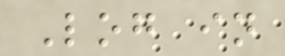Log in
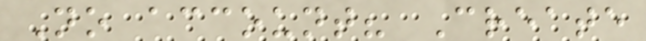No account? Create
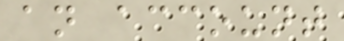an account
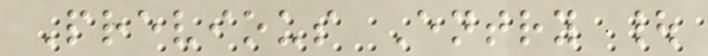Previous Entry |
